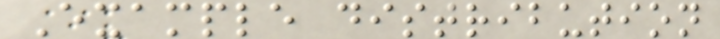Example distribution
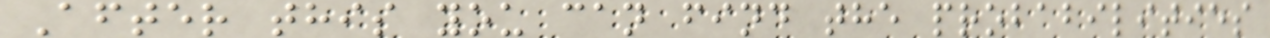After this you can find the probabilities
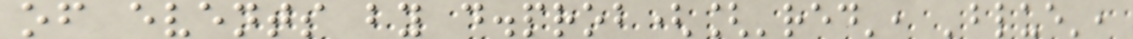of events by d.prob(['red', 'blue',
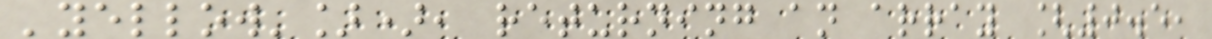'yellow']), returning an array [0.5,
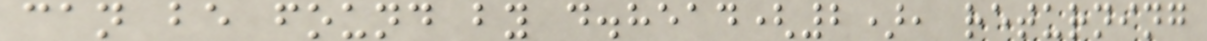can be found by d.head(2), returning
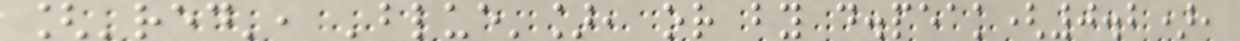['red', 'blue'], or by d.peak(0.2),
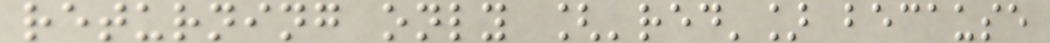returning only ['red'] because
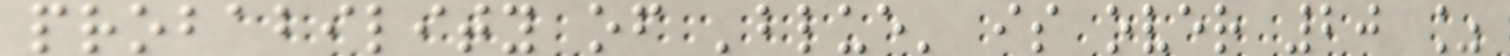probability of 'blue' is over 20 %
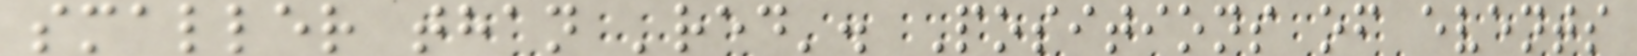smaller than 'red'. Positions of events
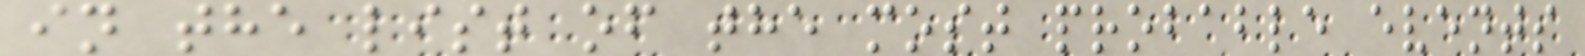in the list of the most probable events
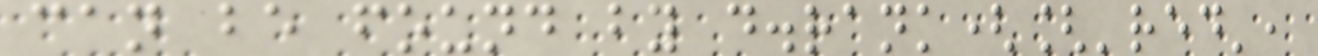can be found by d.rank(['red',
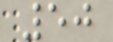50
